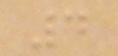4
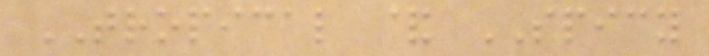TROPICAL & SPICY
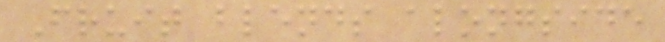Fruit blends alongside
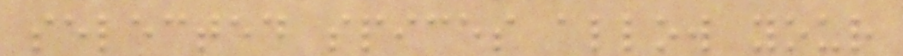selected spices allow your
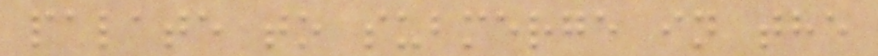palate to submerge in the
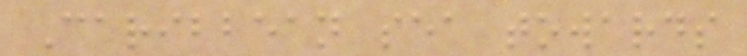Caribbean sea towards
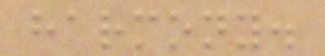harmony.
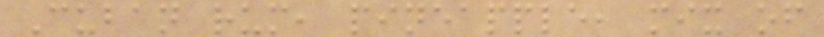Cuban rum, pineapple, mix of
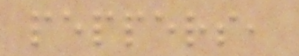peppers,
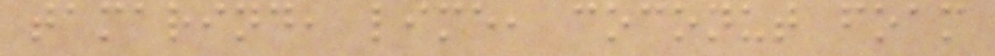tamarind, lime, coconut foam
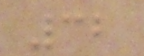32
